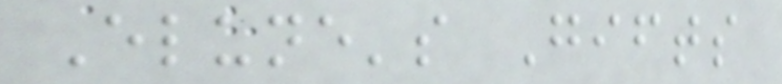Elune's Gifts
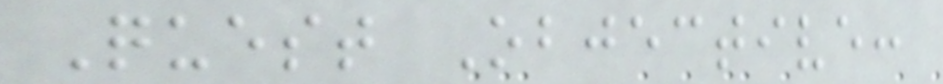Quest Objective:
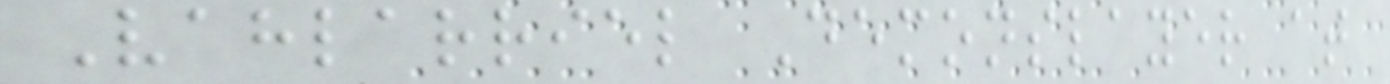Vahlarriel Demonslayer at
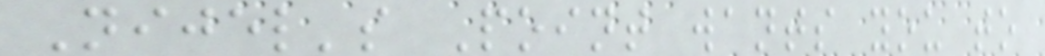Nijel's Point wants you to
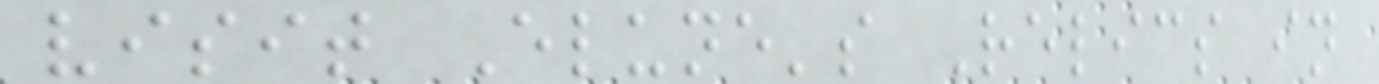visit Elune's Relics in
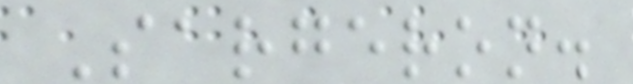Sargeron.
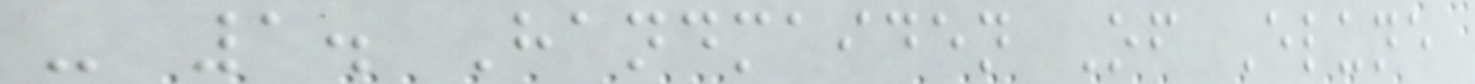- 1. Handmaiden Of Elune
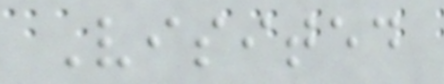Visited
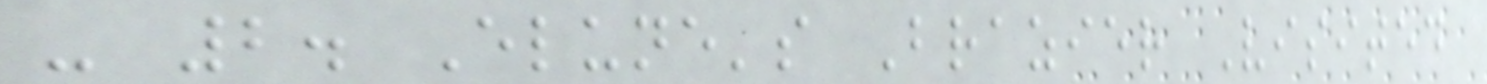- 2. Elune's Brazier Visited
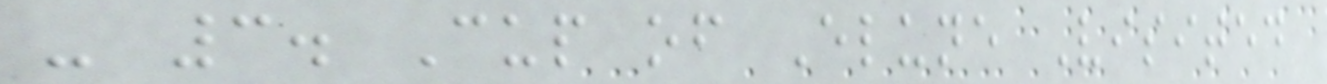- 3. Cup of Elune Visited
